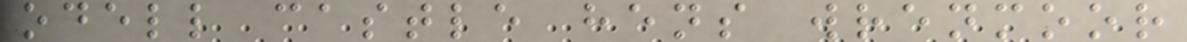odell castle hens wrenmoor
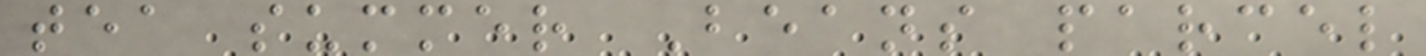tea summer Beans parcel
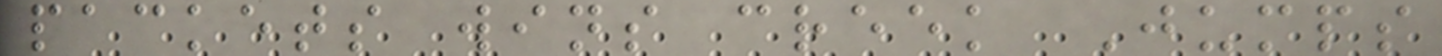packets wins creek Jumps
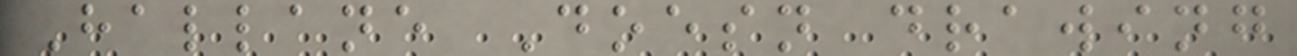Hallane Doesn drawing
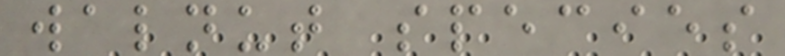walnut species
